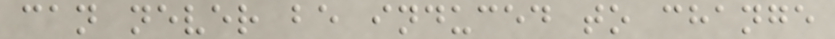can never be induced to change
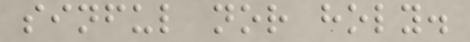sinful nor holy.
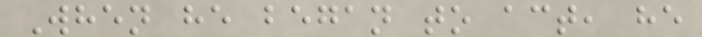When he began to act, he
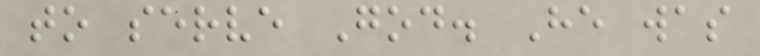to serve God. He was
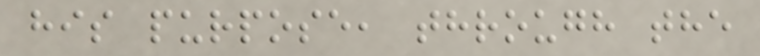his purpose, through the
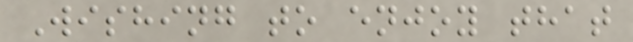Wishing to enjoy that
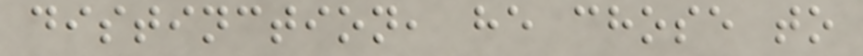distinction, he chose to
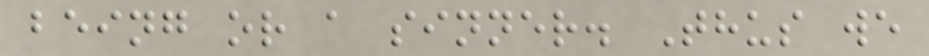being or a sinner. Thus we
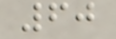60
